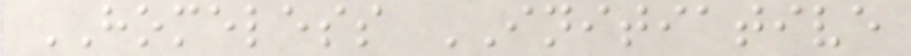HOMELESS INITIATIVE
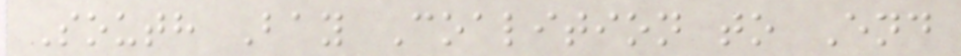South Bay Coalition to End
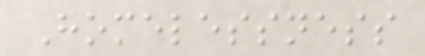Homelessness
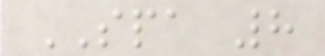SPA 8
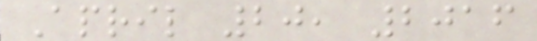April 20, 2016
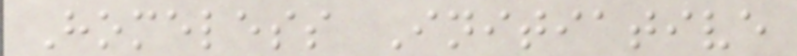Homeless Initiative
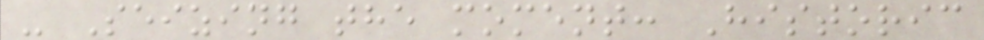- Seizing the moment: Historic
